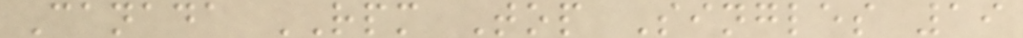Canada RPM Top Singles 19
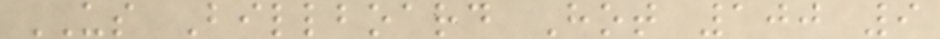US Billboard Hot 100 9
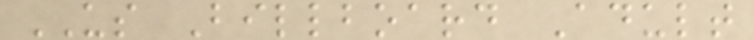US Billboard Adult
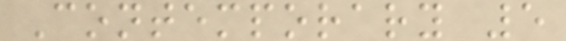Contemporary 5
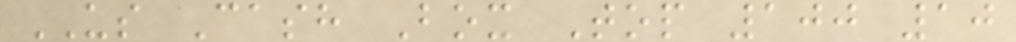US Cash Box Top 100 10
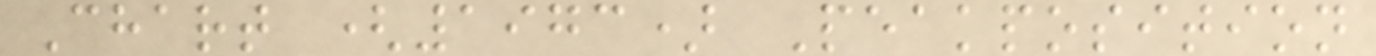Chart (1973) Peakposition
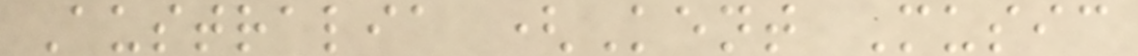Australia (Kent Music
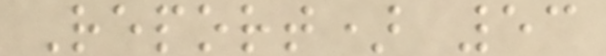Report) 53
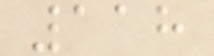118
